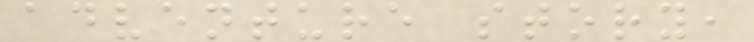adventure story,
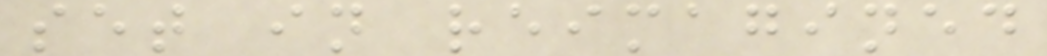set in reimagined
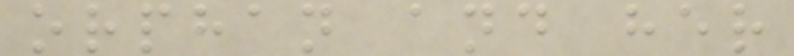orphan and her
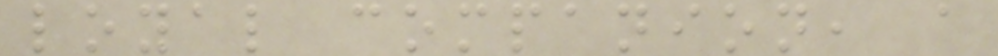loyal companion, a
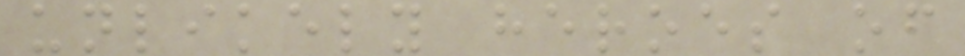unlikely heroes of
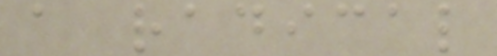a radical
